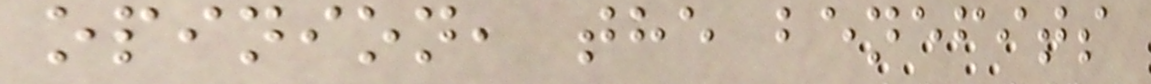opinion, the benefits
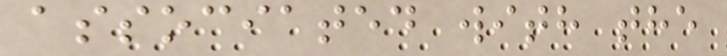associated with the
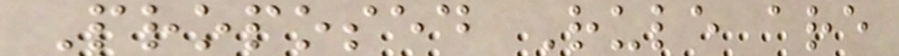Proposed Rule are
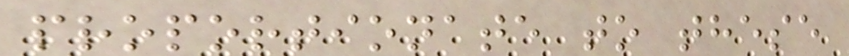proportionate to these
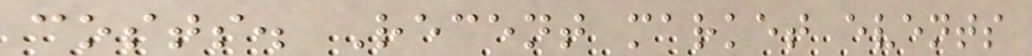costs. Recent market events
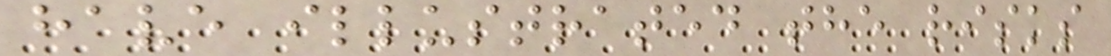have illustrated the risks
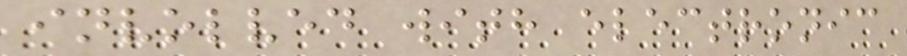involved with electronic
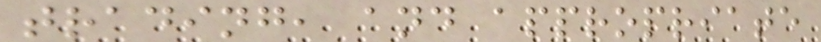trading, and appropriate
